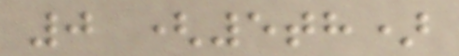0 (5th)
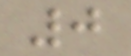0
